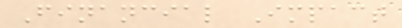Financial Impact
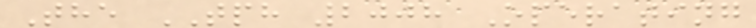The TPH 2008 Operating
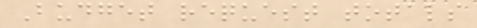Budget request totals
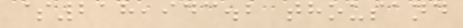$218,943.2 thousand
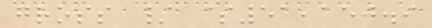gross / $51,150.9
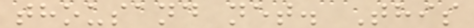thousand net. This
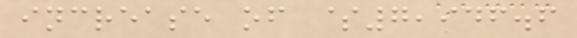increase of $7,946.6
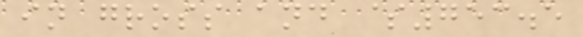in gross and $753.5
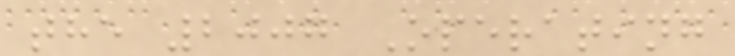the 2007 Operating
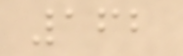162
